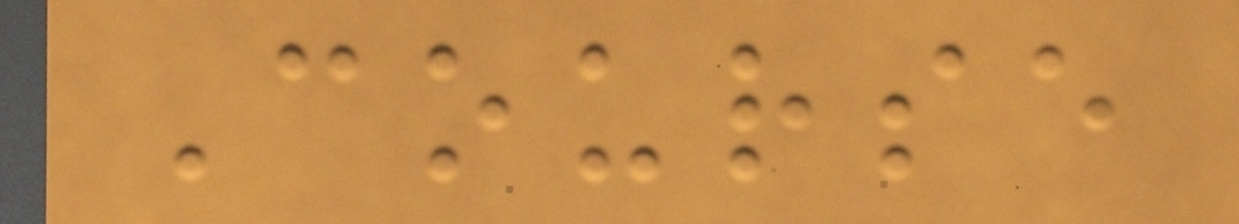Course
